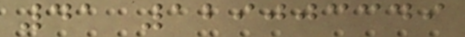41 129003349
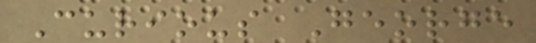Curious George
